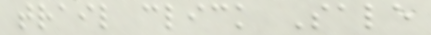trail click Sale
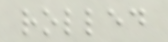rolled
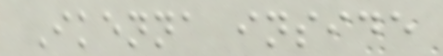Ikenna inside
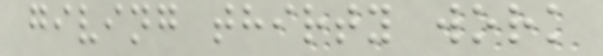giving thirty work
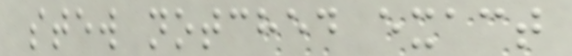stew notched exact
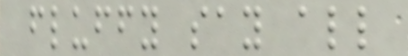fluffy say all
